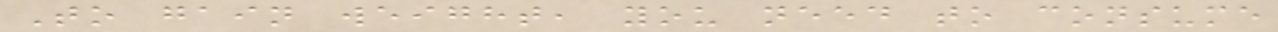To gain weight, you need to consume
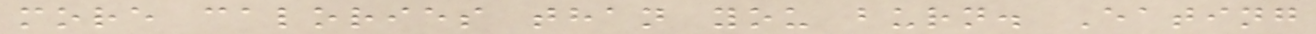more calories than you burn. Eating
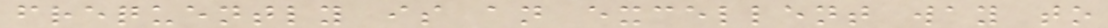frequently is an excellent way to
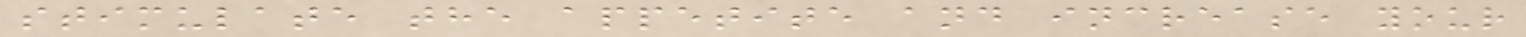stimulate the appetite and increase your
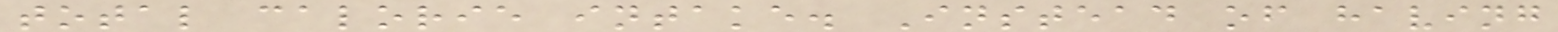total calorie intake. Instead of having
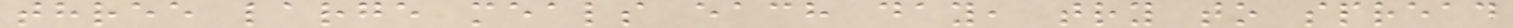three large meals each day, try to spread
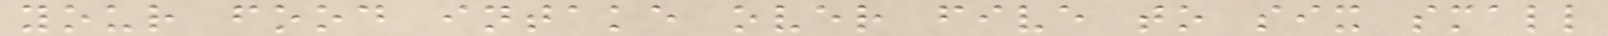your food intake over five to six small
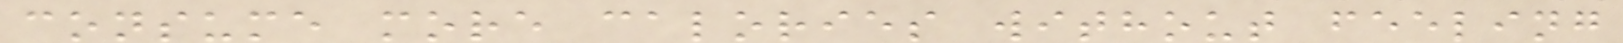consume more calories without feeling
